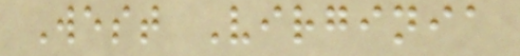West Virginia
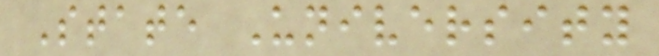State University
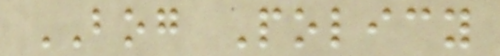BOG Policy
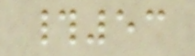#53
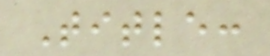Title:
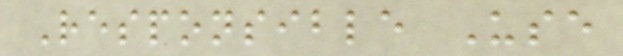Responsible Use
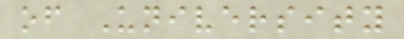of University
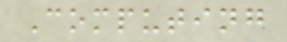Computing
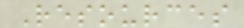Resources
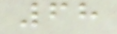68
